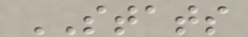STATS
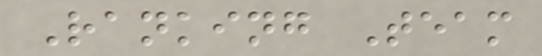Ranking Team
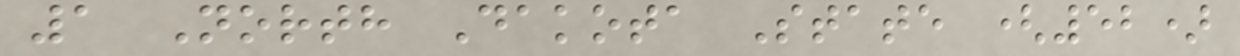1 North Dakota State (52)
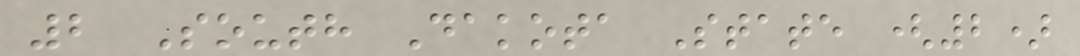2 South Dakota State (2)
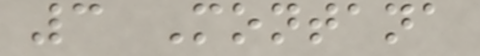3 Montana
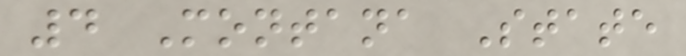4 Montana State
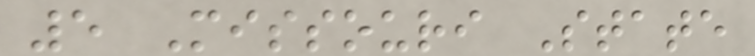5 Missouri State
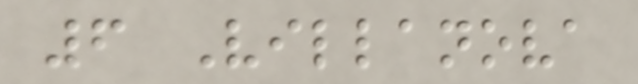6 Villanova
